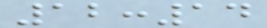12:14
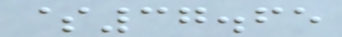$37.65
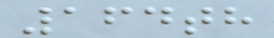164th
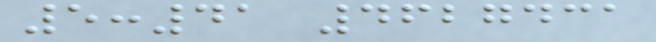5:41 4627431
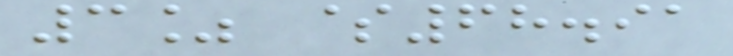3% $68.91
